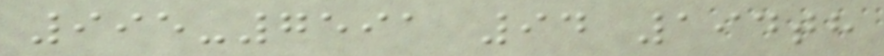995-7591 94 194th
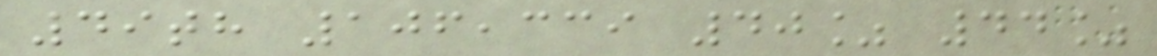49th 106,339 40% 44%
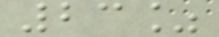23%
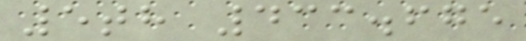5th 433.675
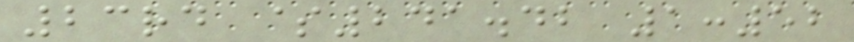23rd $241.42 1:52
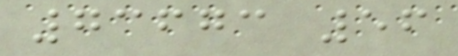73673 56
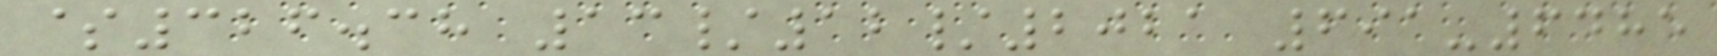$326.38 13/12/2021 691-6485
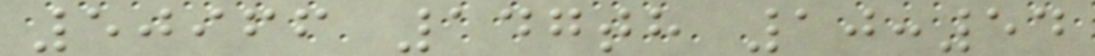50966 147th 10:54
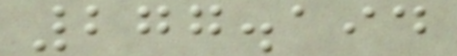277.194
